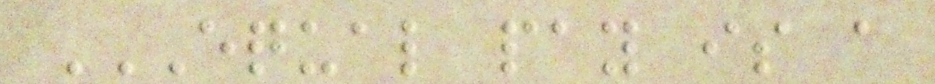EQUAL PAY IS A
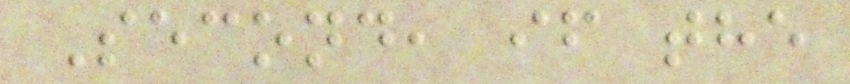Second, if the
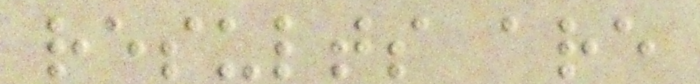results are
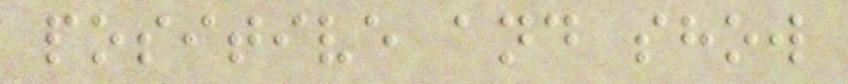positive and show
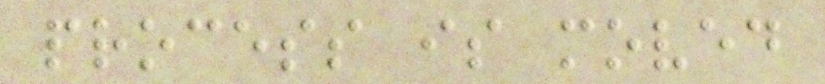process is moved
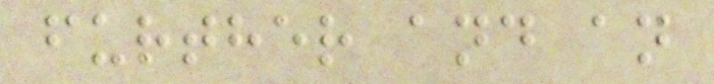further and an
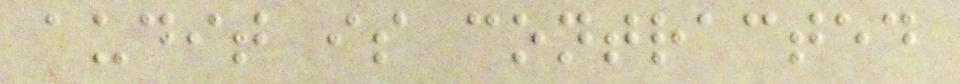audit is contracted
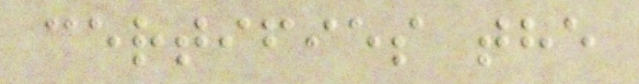certifies the
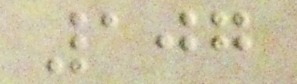107
